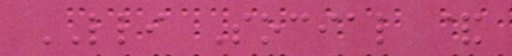LLI Social &
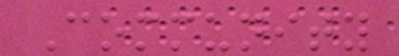Community
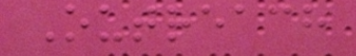Outreach
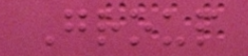Group
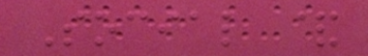Social &
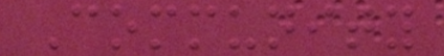Community
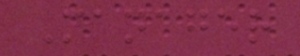Manager
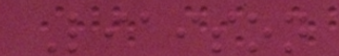Liaison
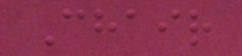Chair
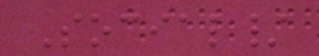Social/
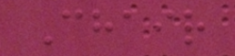Chair
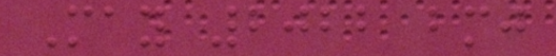May 2022 bmj
